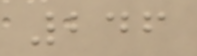246
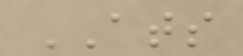ATS
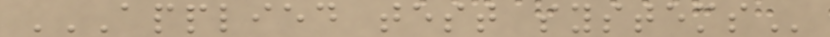APPLIED TEST SYSTEMS
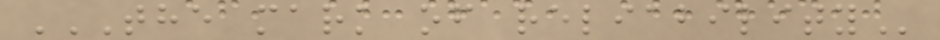THE MARK OF RELIABILITY
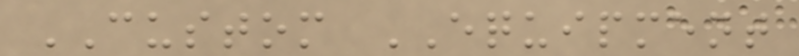CUSTOM EQUIPMENT
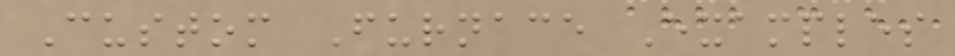Custom Furnace Examples
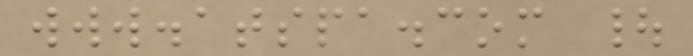www.atspa.com |
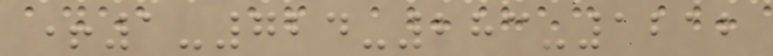+1-724-283-1212
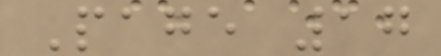Page 17
